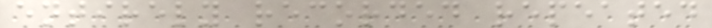entirely recorded repeated
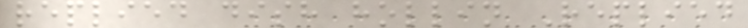replied dish hollin Replied
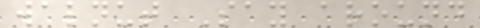walnut Say around
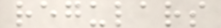regulars
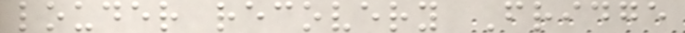louder recovery Fridge
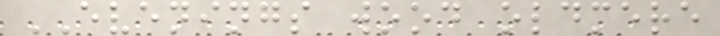EVENINGS wood oldmere
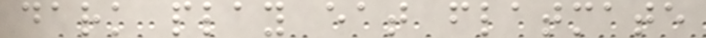dark play eat flatmate
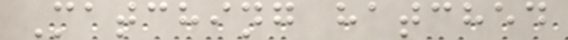Matching hatched
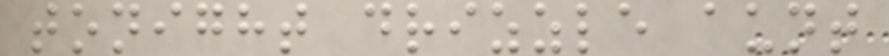tonight drizzle aunt
